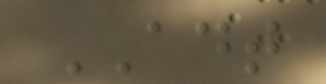ADT
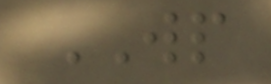WP
